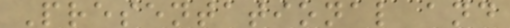Presentational and
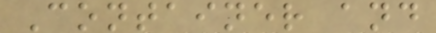Container and
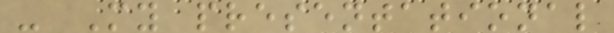- My presentational
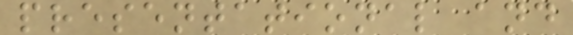presentational and
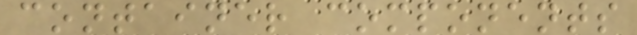container components
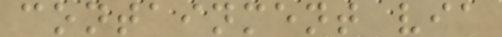containment via
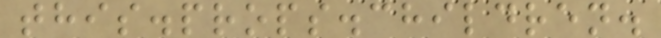this.props.children.
